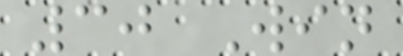30 Win
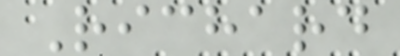Richard
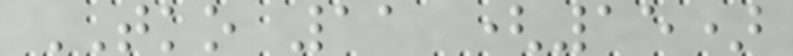TKO 11 (15)
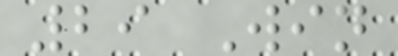29 Win
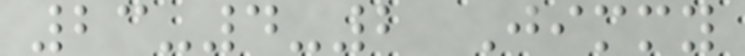23-4-2 Jimmy
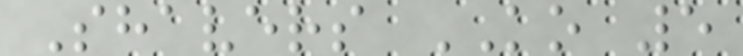Shavers KO 5
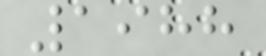1988
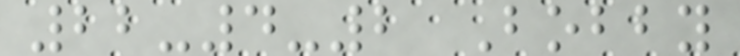22-4-2 Bobby
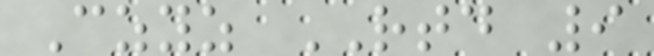Czyz RTD 9
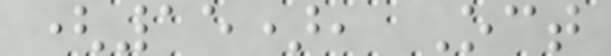(15), Oct
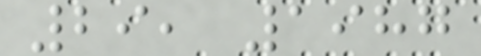29, 1987
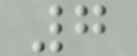7
